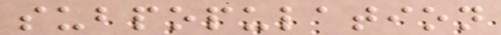subpopulation
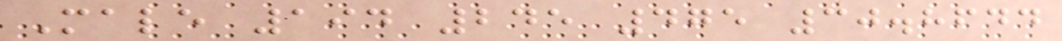Male 194 245 475 30.8644
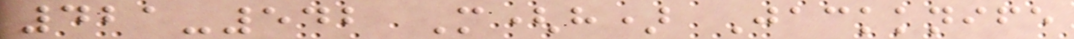421-542 M(h) Jackknife
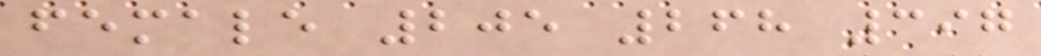female 205 268 397
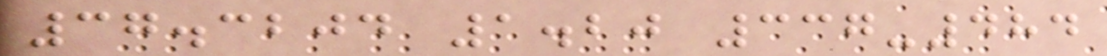37.3204 1.20 337-484
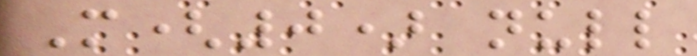M(0) null
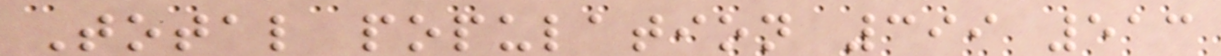Total population 399 513
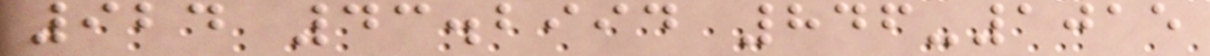924 43.2994 846-1015
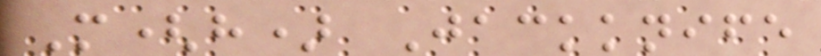M(h) Jackknife
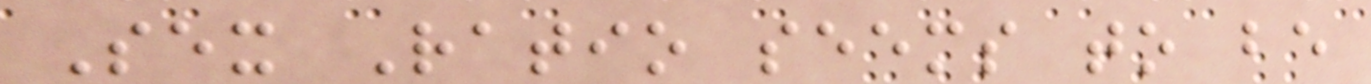Sex Ratio seems to be
